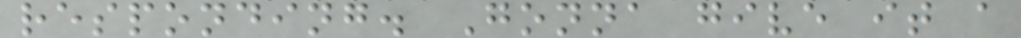responding. Gonna give it a
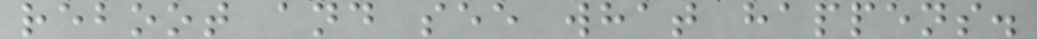reboot and see what happens.
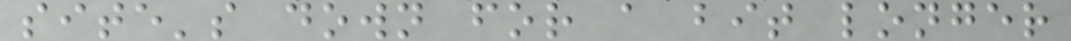site's down for a bit longer
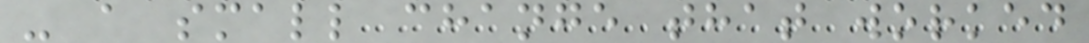- a small change that worked
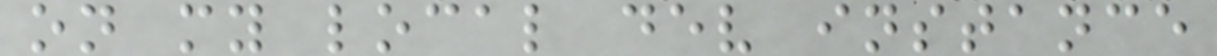on my local dev instance
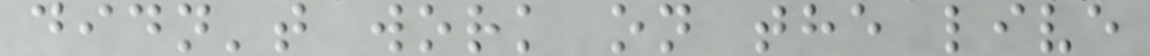didn't work on the live
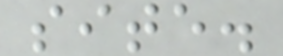site.
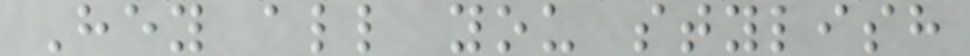Hey all you stylish
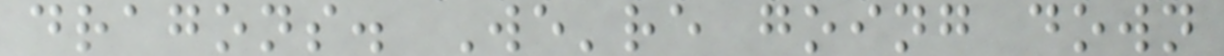dragons. We're going down
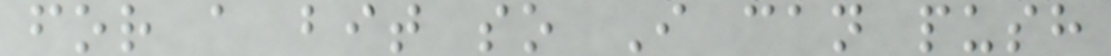for a bit so I can push
